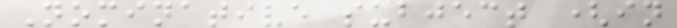Nominative subject (in
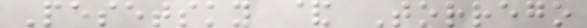Pesetsky & Torrego
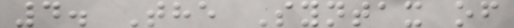4. The Syntax of
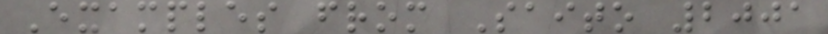Examples from Saito 2001
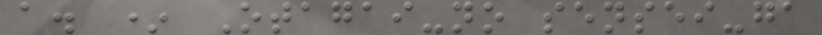a. * Otagai-no sensei-ga
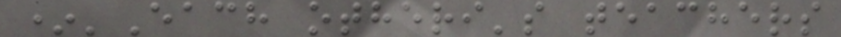*'Each otheri's teachers
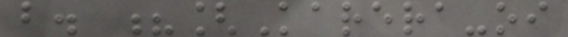b. ?[Karera-oi
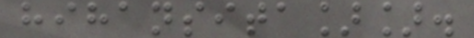hihansita]].
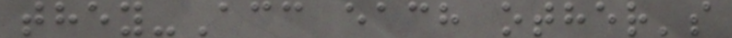they-Acc each other's
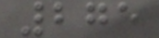275
